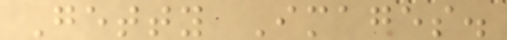Getty Images.
